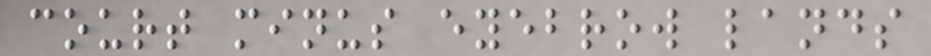court minus eyebrow lands
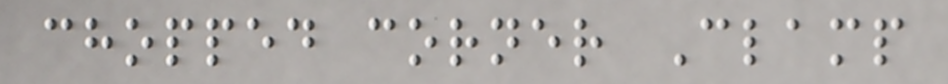chopped corner Clamp
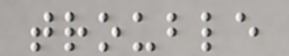trouble
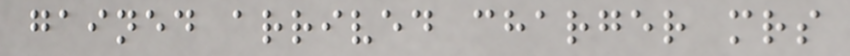gained arrived charger mrs
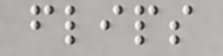flips
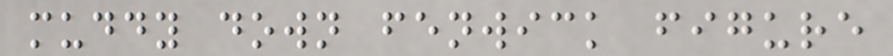muddy down fenwick figure
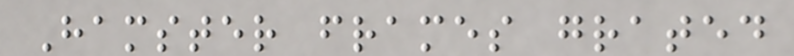Hamster frames grated
